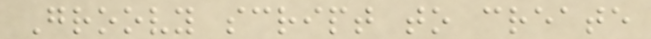Groovy script to create
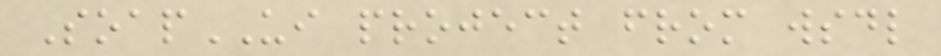SoapUI project from wsdl
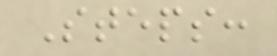Steps:
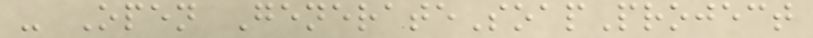- Open GenerateSoapProject
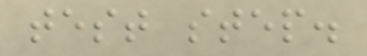test step.
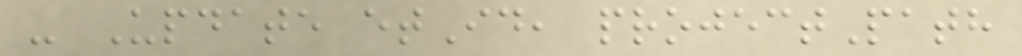- Update etId, projectPath
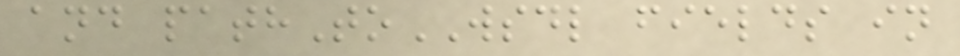and pathToWSDL fields in
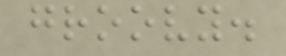groovy.
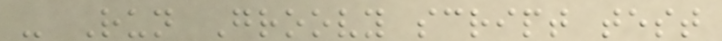- Run Groovy script test
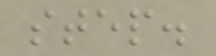step.
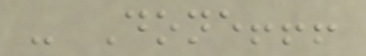- Done!!!
